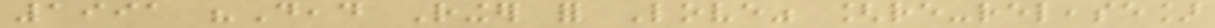1991 "Dead Ringer for Love" [re-release]
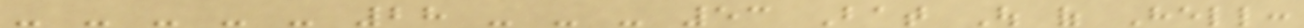- - - - - 28 - - - 53 Bat Out of Hell:
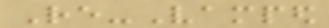Re-Vamped
